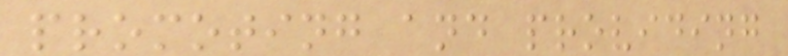promoting and providing
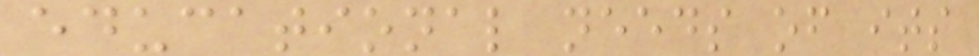educational needs of its
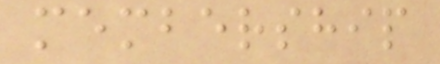membership
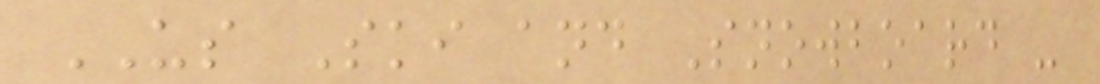US Ski and Snowboard -
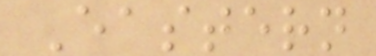Eastern
